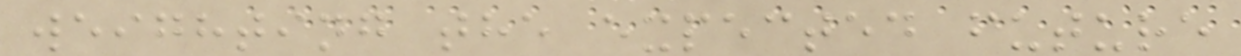weighting the expected future
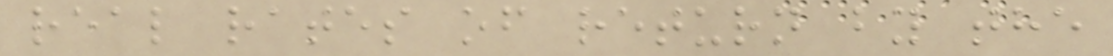real rates of return by the
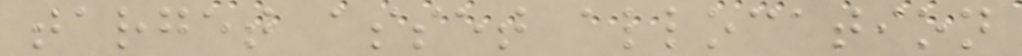target asset allocation
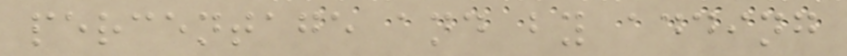percentage and by adding
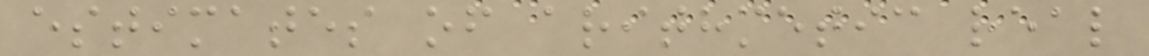estimates of arithmetic real
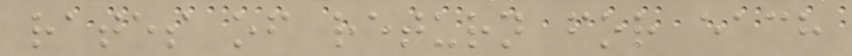rates of return for each
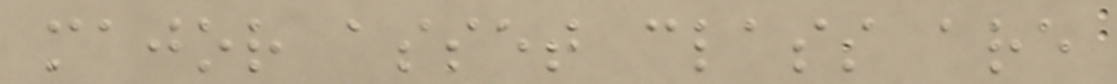major asset class are
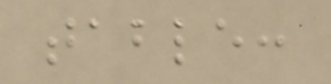table:
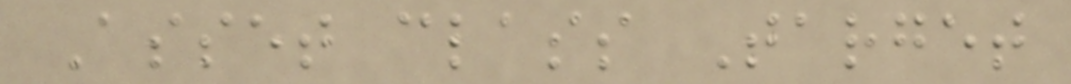Asset class Target
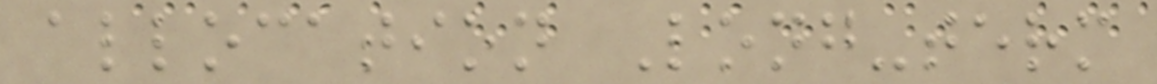allocation Long-term
